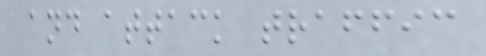and attack traffic
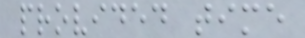provided time
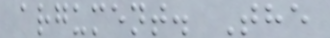argument. The
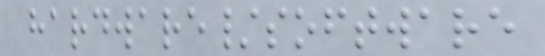hardware/software
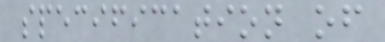specification of
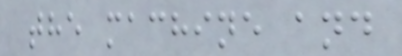the machine and
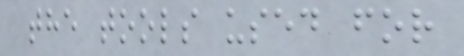the tools used for
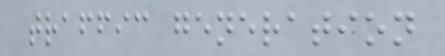traffic generation
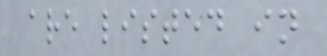are listed in
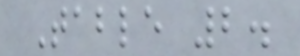Table 2.
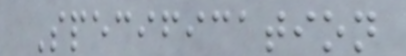Specification
